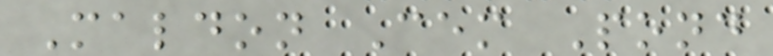Maldon Cem Pond
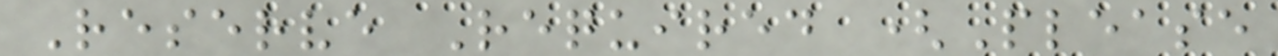Reserve Required (Please
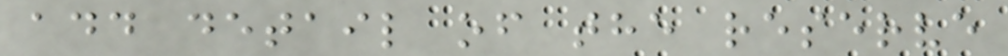add detail of the reserve
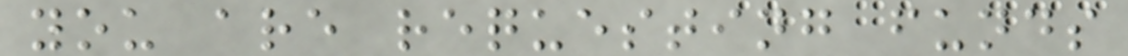you are requesting funds
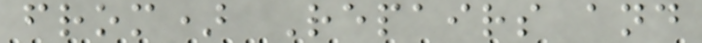from) Repairs and
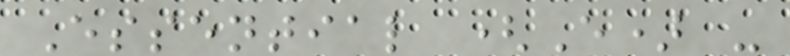Essential (E) -
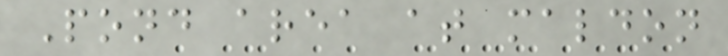Pond area at maldon
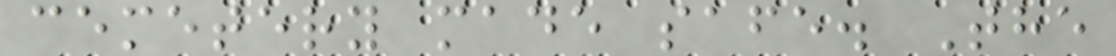cemetery made safe. The
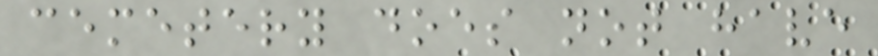cemetery does not have
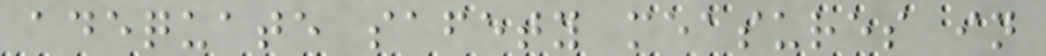adequate safety measures in
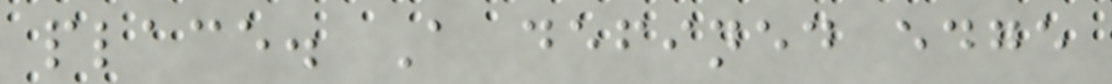place. A defined edge
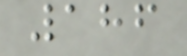186
